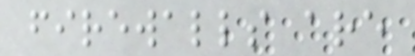firewalls are
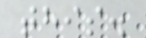this.
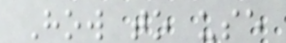How to use
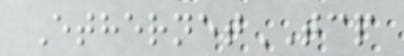EthernetTCP
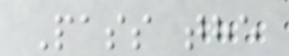Pass the
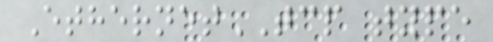EthernetTCP type
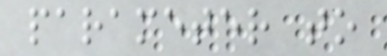parameter to
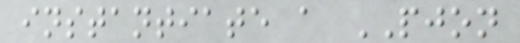instantiate a PJON
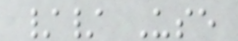// Use
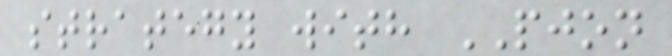strategy with PJON
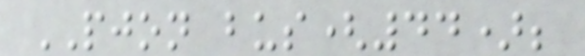PJON bus(44);
